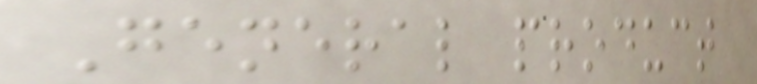General product
